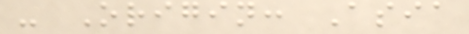- Origin: Asia
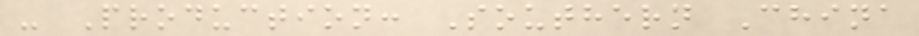- Production: Southern China
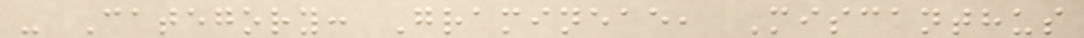- Category: Gramineae, Miscanthus
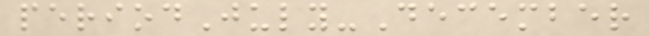periodJuly-December
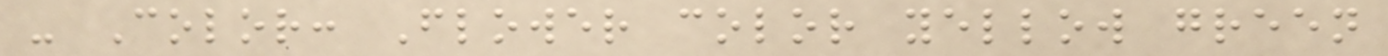- Color: Flower color yellow green
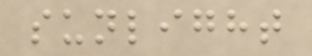sunlight
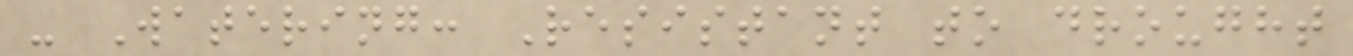- Watering: Resistant to drought
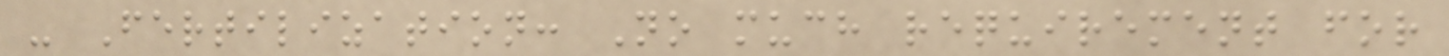- Fertilization: No much requirement for
